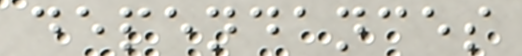dependances
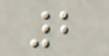2
